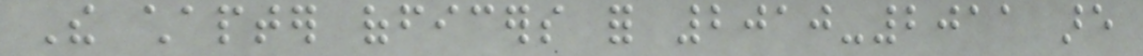The chapter officers for 2010-2011 are
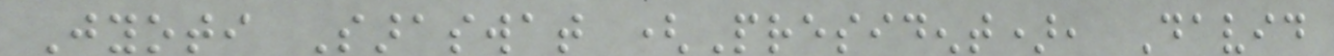Jyoti Saraswat (President), David
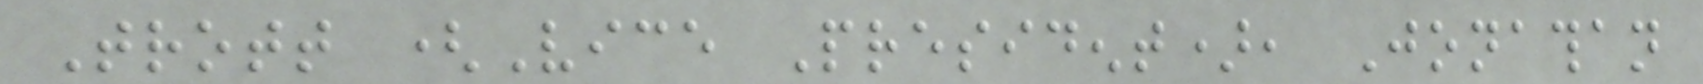Trott (Vice President), Jonathan
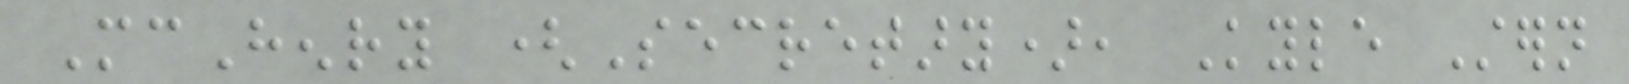McHenry (Secretary), Kyle Stern
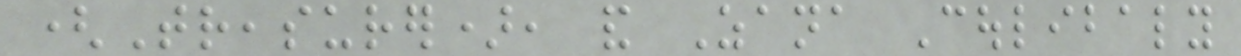(Treasurer), and Zana Coulibaly
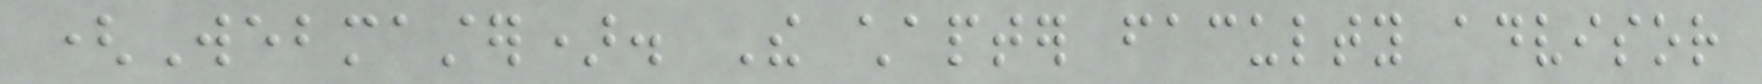(Webmaster). The chapter faculty advisor
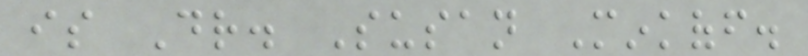is Dr. Susan Minkoff.
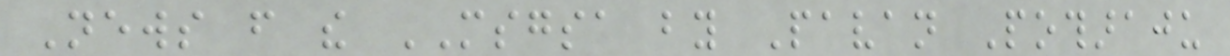News from the MSGSA by Pavan Potharaju
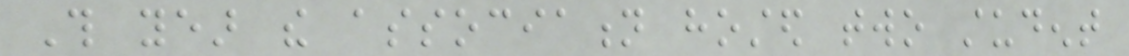This year the association hosted two student
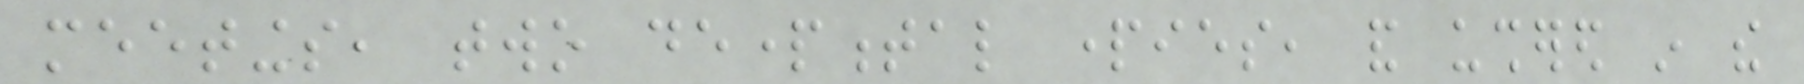meetings, two departmental parties, and ushered in the
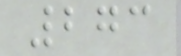273
